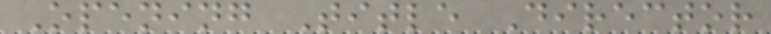Opening Title Director
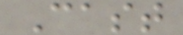Cast
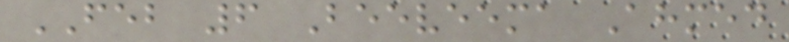FEB 6 Beeveema Ahmed
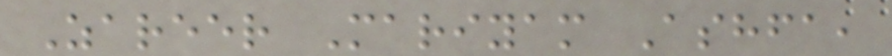Zareer Mariyam Ashfa,
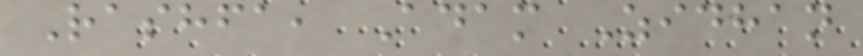Rashfa, Adam Zidhan
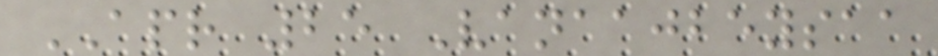APR 25 Vanaajbeysaa
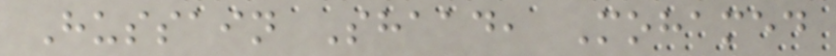Hussain Shaad, Mohamed
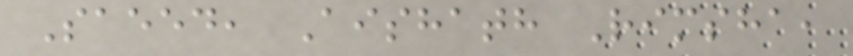Saeed, Aishath Rimsha,
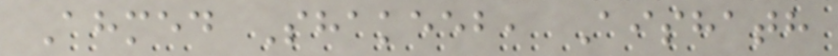Ahmed Shakeeb, Aishath
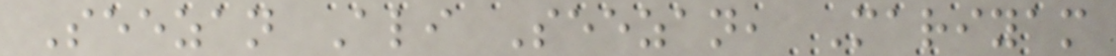Seezan Ali Seezan, Mariyam
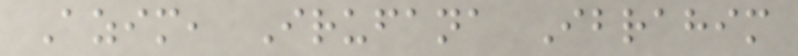Azim, Irufana Ibrahim
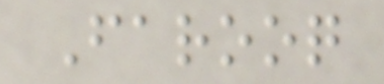Farooq
